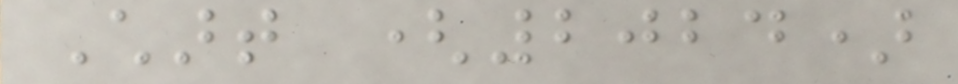Chart (2024)
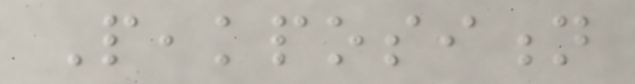Peakposition
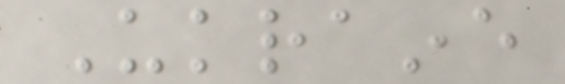Ukraine
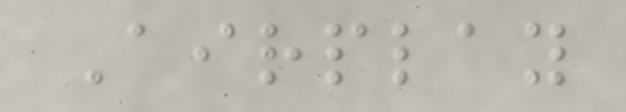Airplay
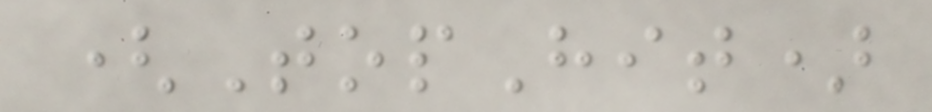(TopHit)
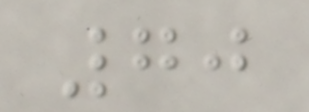70
